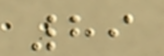89
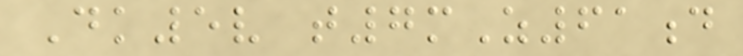Dk5v t7mZ61d
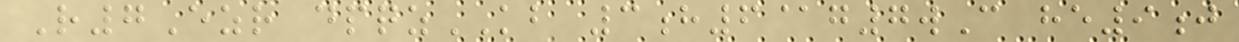R7Ezr dpqzKB 3h6@g7wC he9j
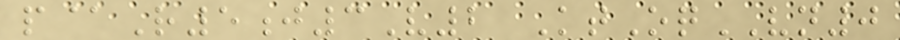p@R5j3V2 KtOqVN0
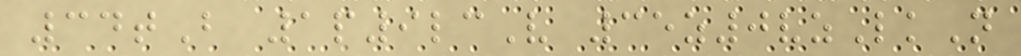34tB 1p9lcV 35z0vzLkN
